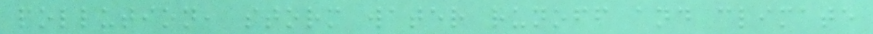pollution, storm water runoff and climate
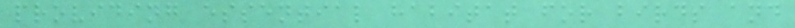providing essential habitat for birds and
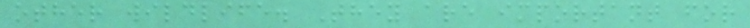other wildlife. They are important for
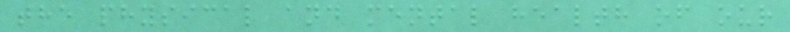the physical and mental health of our
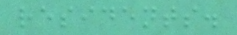residents.
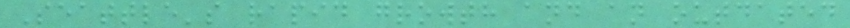Seattle's rapid growth and an outdated
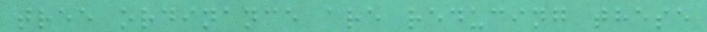tree ordinance are reducing these
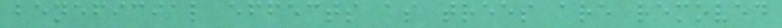beneficial effects as trees are removed
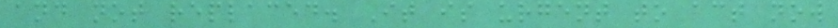and not replaced. It is urgent to act now
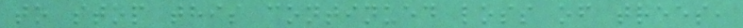to stop this continued loss of trees,
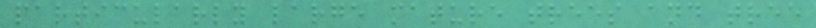particularly large mature trees and tree
